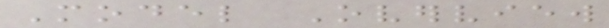Model Overview
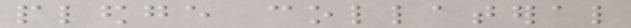pledge collateral
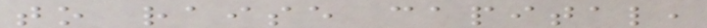to raise capital,
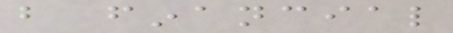but financial
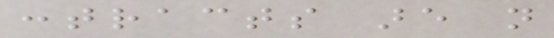contracts are not
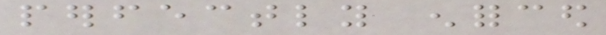perfectly enforced
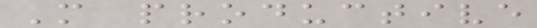More productive
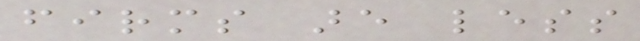firms are less
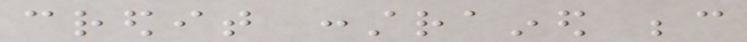credit constrained because
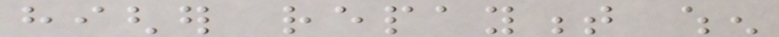higher repayment when
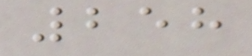258
